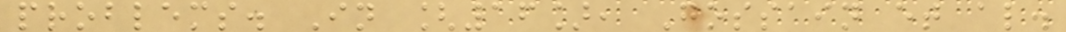problems. In [16], Gossain et al.
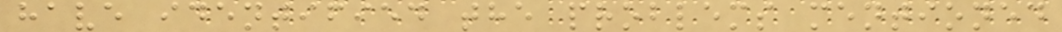have identified the problems mentioned
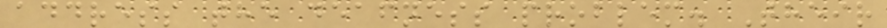address the deafness problem. Their
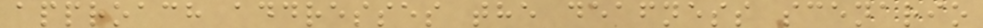approach addresses the deafness scenario
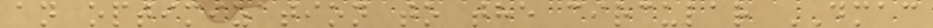an optimization to the circular DMAC
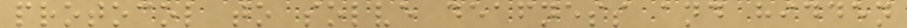protocol to solve deafness and hidden
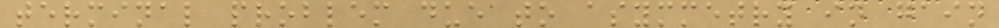terminal problem due to asymmetry in gain
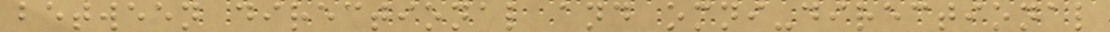between directional and omni-directional
